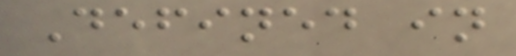Defined in
